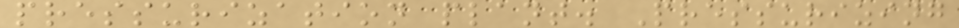pressurization plant. Pressurizing
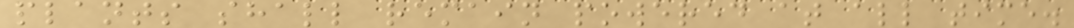plants shall remain powered at all time.
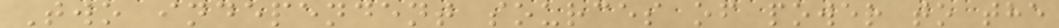Two independent sources of power to the
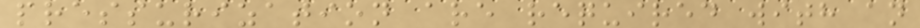pressurization are required with an
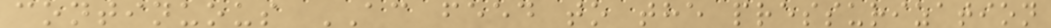continuous AC feed to the pressurization
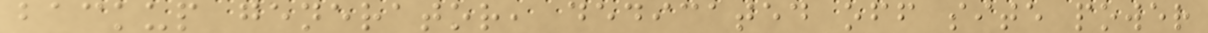backup generator, dedicated off site power
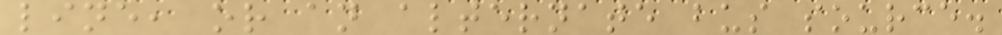line, or an alternate bus source.
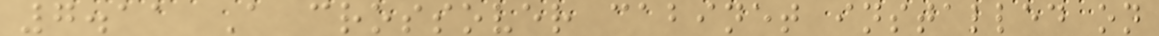7.11 A crossover cabinet installed on
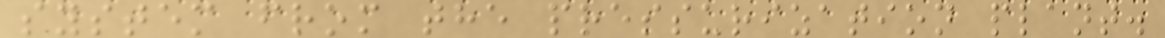system from the pressurization plant.
